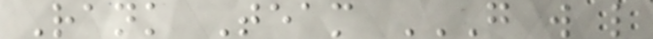Rank Team G W L
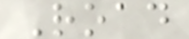Road
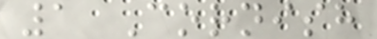1 Cornish
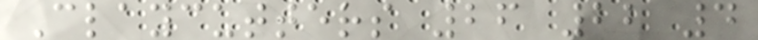Claycutters 26 22 4
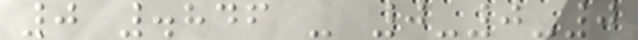0 .846 - 0-0-0
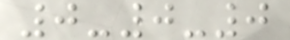0-0-0
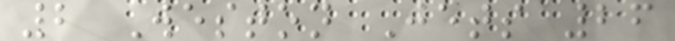2 Weston Jets 26
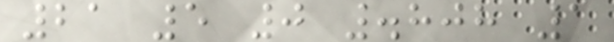21 5 0 .808 1
